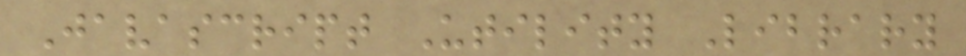Javascript Utility Library
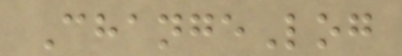ChangeLog
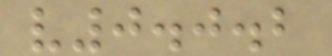v0.0.2
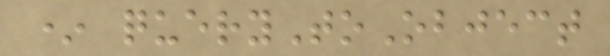* queryToObject
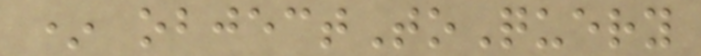* objectToQuery
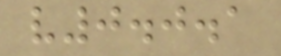v0.0.1
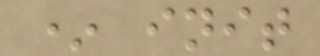* init
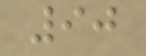90
